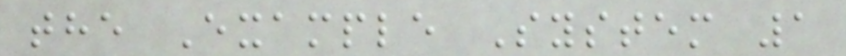the Example System 1
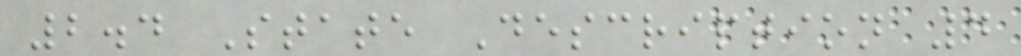2.4 State Description 4
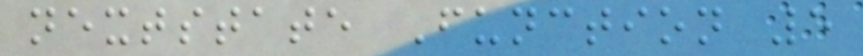nextstate Function 5
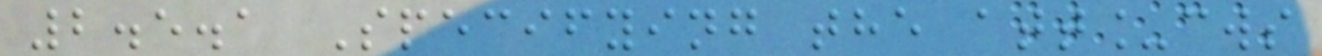2.5.1 Specifying the att_cws
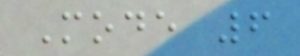Mode 6
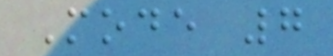Mode 7
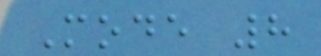Mode 8
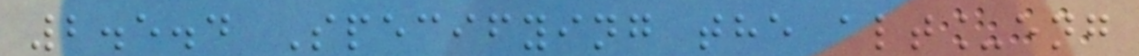2.5.4 Specifying the alt_eng
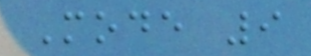Mode 9
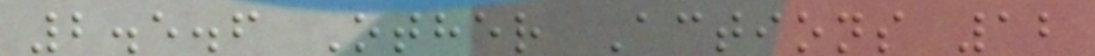2.5.6 Other Actions 12
